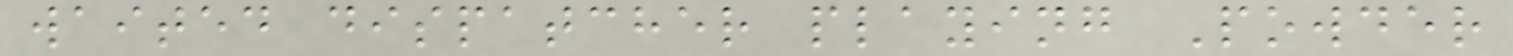waited dispatcher playing Powder
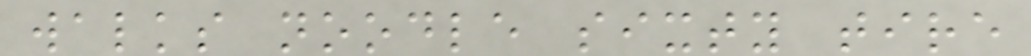walks noodle sixty tire
